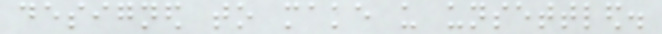designed to make us unsettled.
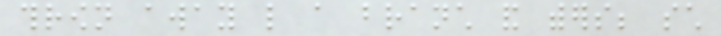thrown away like a branch and withers; such
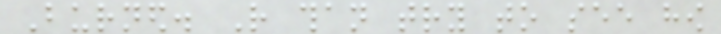Burned. Rather than try to see how
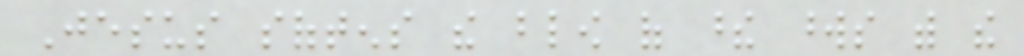Jesus softens the blow of these words with the
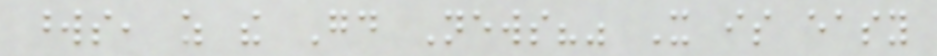words, as the Good News?" It is easy
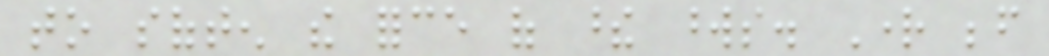to soften the force of these words. Right before
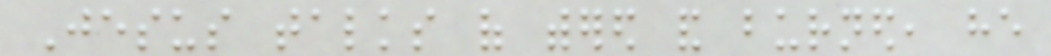Jesus talks of withered and burned, he
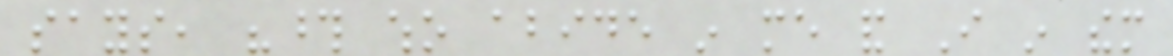says, "those who abide in me and I in them
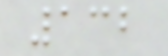132
